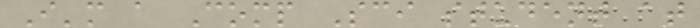I'm a Comp Sci student at
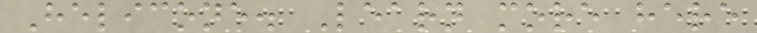Helicone. Learn more here
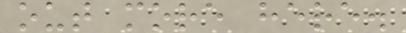out more here.
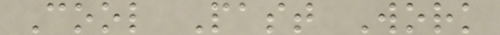Cool Past Work
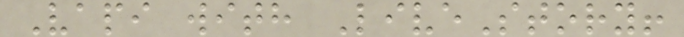Vapi with LiveStory!
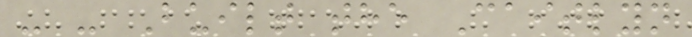- - Built the Caitlyn
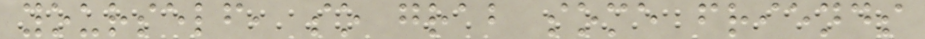yourself, so grab some friends
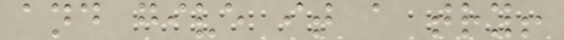and give it a try!
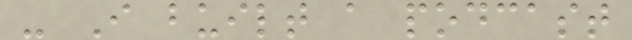- I built a podcast
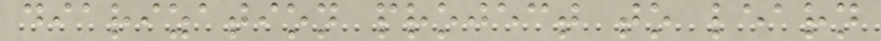diarization project to learn
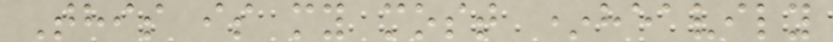This is my most *heavily
